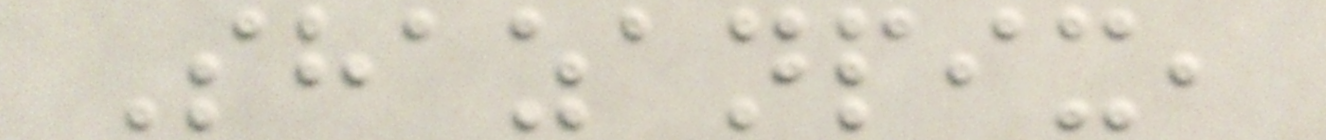Shazanpix,
